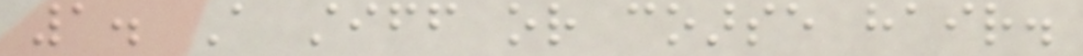1. A stiff or coarse hair.
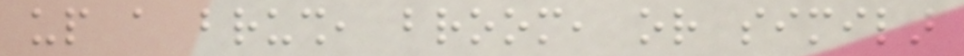up a brush, broom, or similar
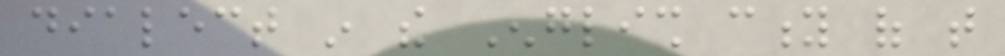dialect in the English city of that
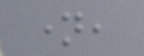name,
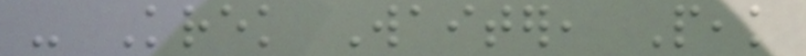- Krek Waiter, Peak
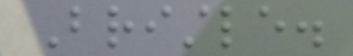Bristle.
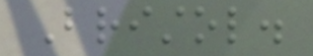Bristol.
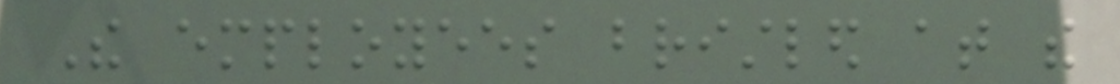The employees bristled at the
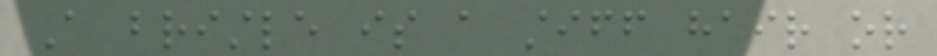A bristle is a stiff hair or
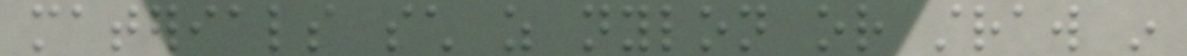materials such as nylon or straw in
